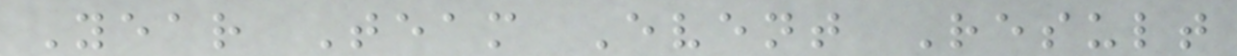Year Team Event Result
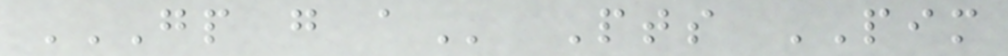GP G A Pts PIM
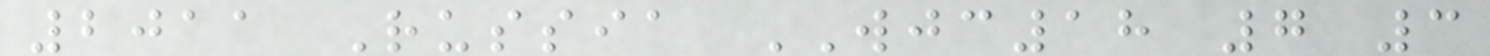2011 Russia WJC18 7 3
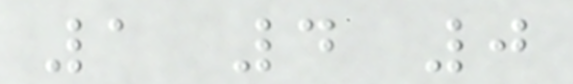1 4 0
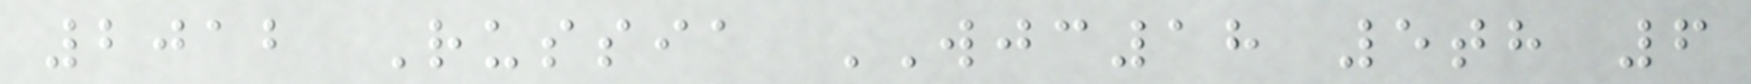2012 Russia WJC18 5th 6
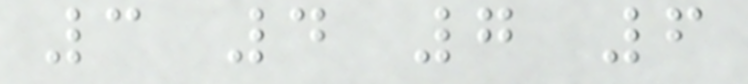3 4 7 6
